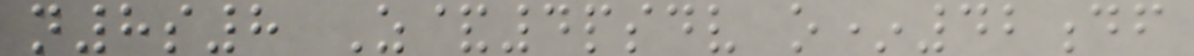n8s8 Z&4psdv o*42df
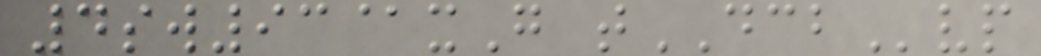4sw93@xG tDCBvp
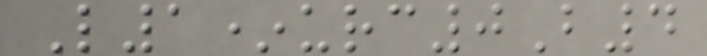L1*urc0B4
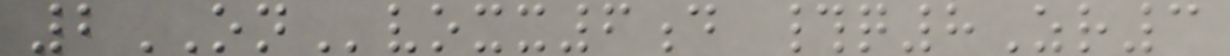2ONvoxx6d #q8Zr3
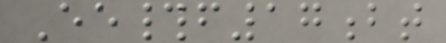Ee#f17bt
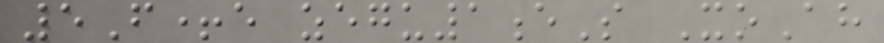5F+e zegu1eS XoAh
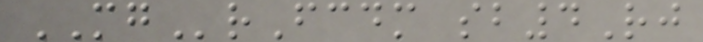MGrFcdm sb4Rj
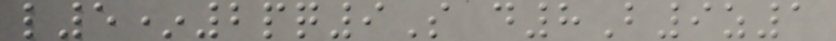l5*2pq9S d8B9z1
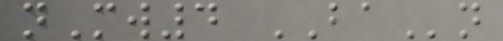nMw4 BAn
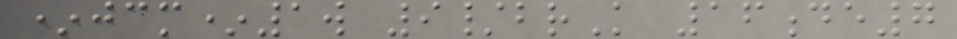*jcm*1w 9/brK 16de7
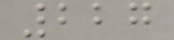227
